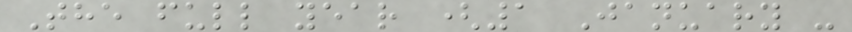The full year (1 January -
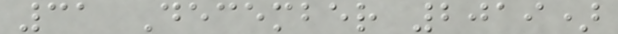31 December 2019)
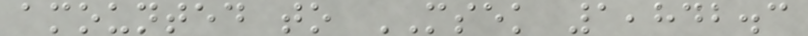amounted to MSEK 1,842.3
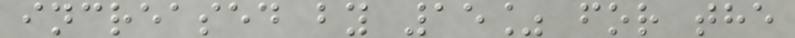increased by 15% for the
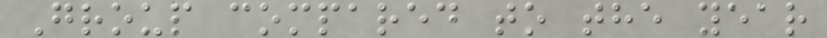Group compared to the year
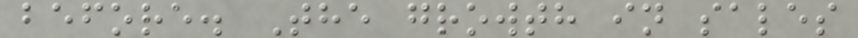before. The growth in sales
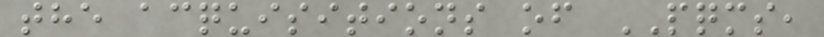the acquisitions of PQMS,
